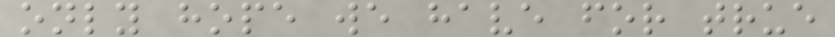only hope we have for true
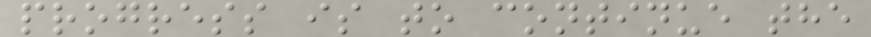progress is to continue the
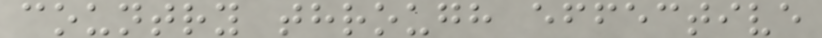country through effective
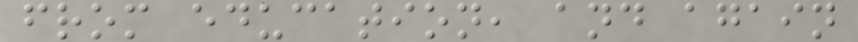from education, and again
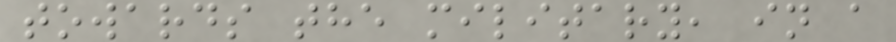towards the military, in a
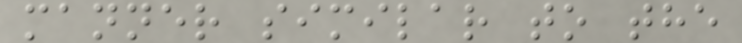manner similar to the
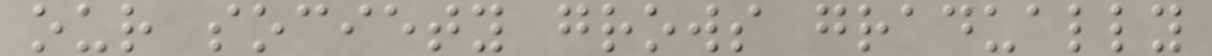our society grows gradually
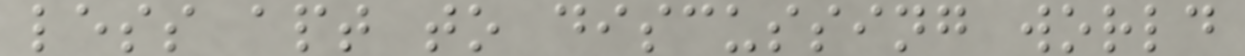less apt to discussing world
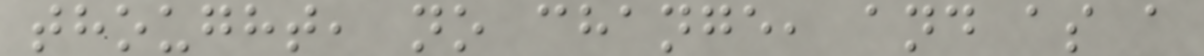thought, no change, and as a
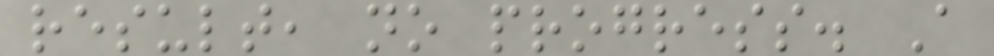result, no progress. A
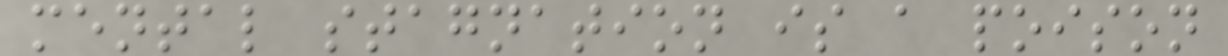mental stagnation is a poison
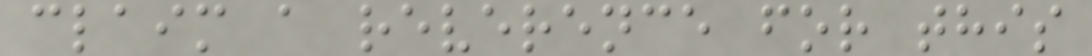claim a reverence for this
